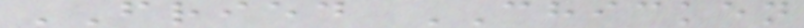FRIED CHICKEN
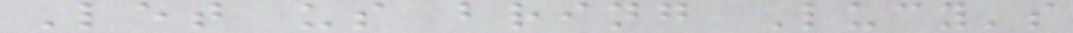Let us bring Lucy's
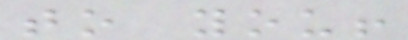to you!
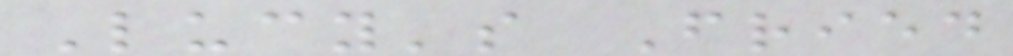Lucy's Fried
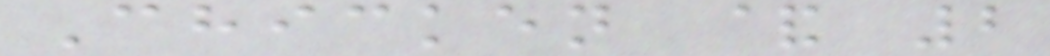Chicken & 2
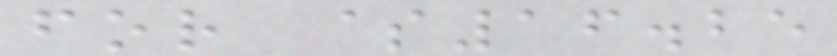for $16.25
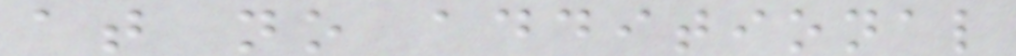at no additional
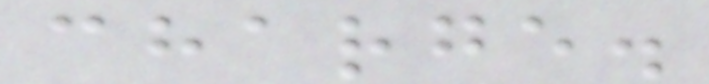charge.
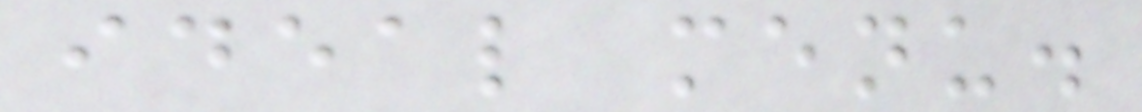ideal menu.
